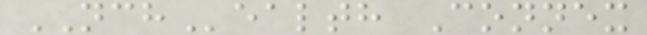NCHealth Connex
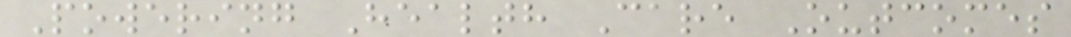Powering Health Care Outcomes
